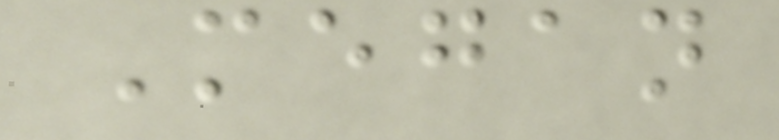Megan
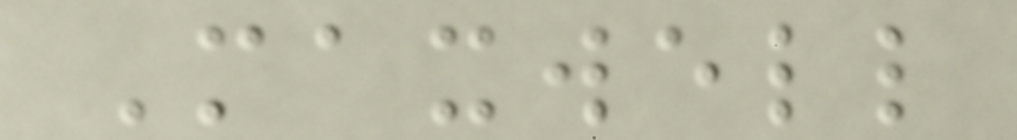Maxwell
